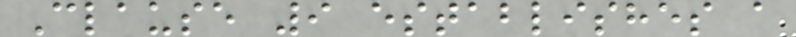Clause 9 establishes a
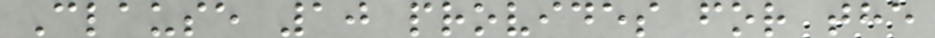Clause 10 provides for the
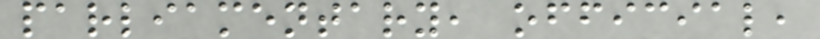parliamentary, official,
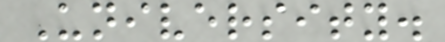University.
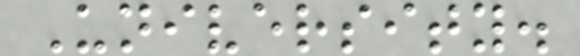University.
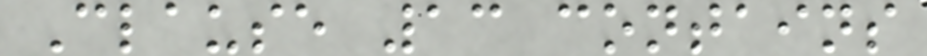Clause 13 contains
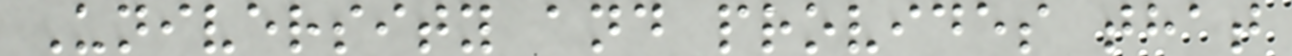University and provides that
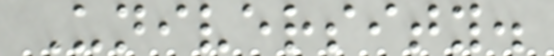University.
